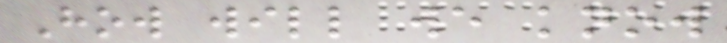How will we know
